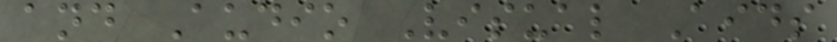and Audio Visual Aids
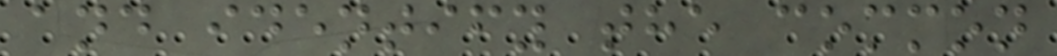and identify the common
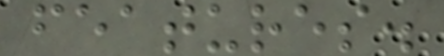features.
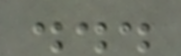...
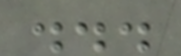...
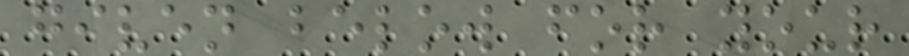given below for your
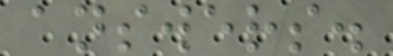answers.
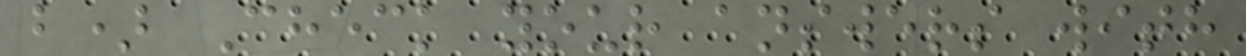b) Check your answers with
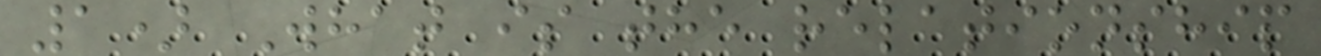1) What is the relationship
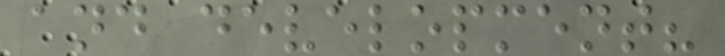and development?
